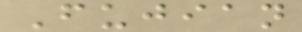Fujian
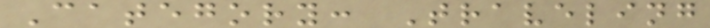Category: Traveling
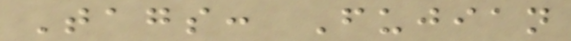Tags: Fujian
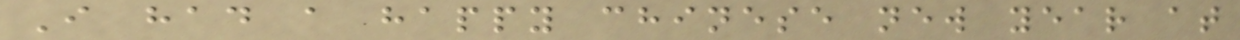I had a happy chinese new year at
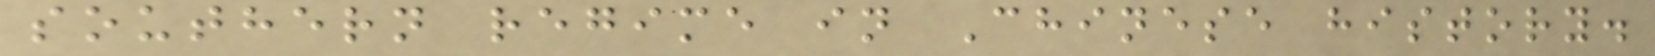southern regime in Chinese history.
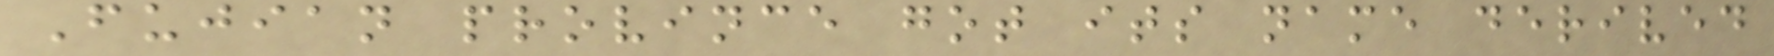Fujian province got its name derived
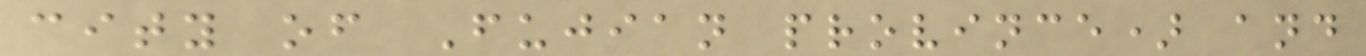city of Fujian province) and
